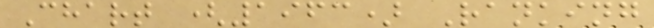Chart (1963) Ranking
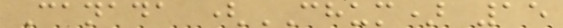Canada (CHUM) 15
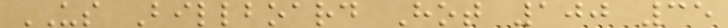US Billboard Hot 100 35
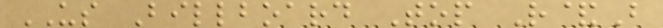US Billboard Top R&B
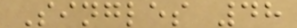Singles 48
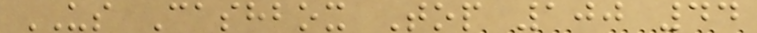US Cashbox Top 100 44
